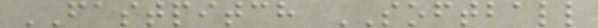FASTPITCH SOFTBALL
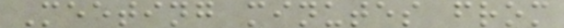Meeting minutes from
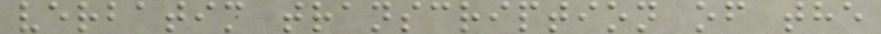verbatim transcription of the
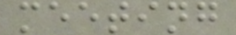meeting
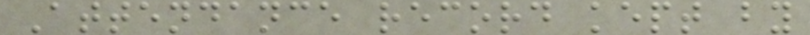Attendance record kept by
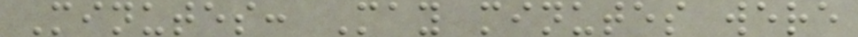Minutes: May minutes were
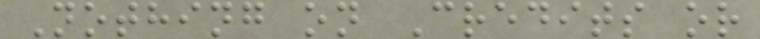Nothing on Credits or
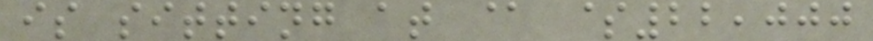is sitting at @ $22,000
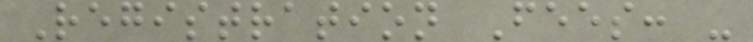Registration Fees: -
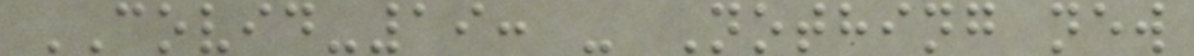COVID-19: - Nothing new
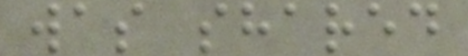was shared
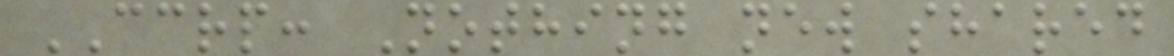CCRP: Nothing new shared
